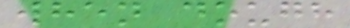when dough
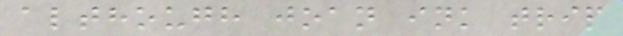although joan ink trip
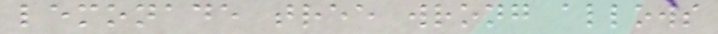lemonade tree wrong allows
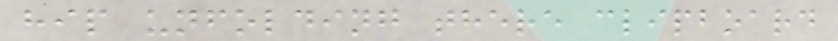hip unfolding there clipboard
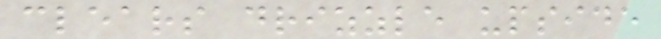clears drizzle upside
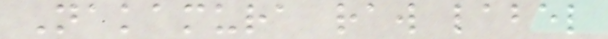Nakamura raw label
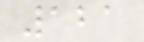121
